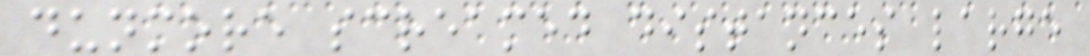dunmore screamed distances large
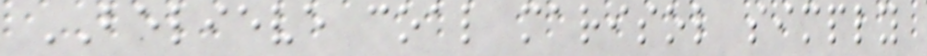BELIEVE coal marisol simply
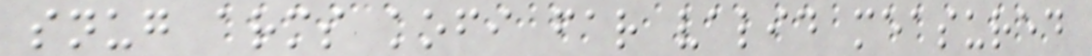snug arms kofi far valid measured
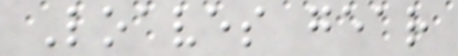Loaves gear
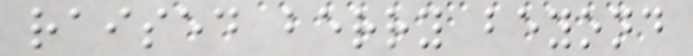raised berry beyond
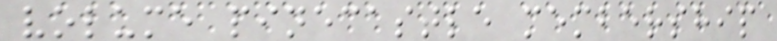volume pinecastle membership
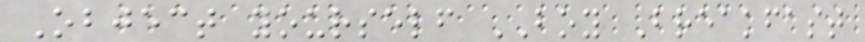Object yourself BOY Breakfast
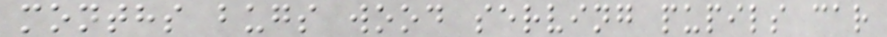months bugs wood serving pupils car
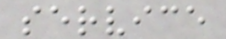service
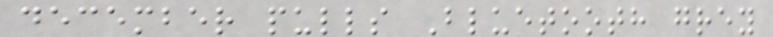december pulls Bluetooth grey
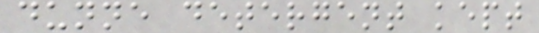dunne detergent kept
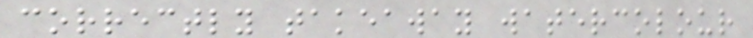correctly takeaway watercolour
